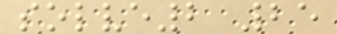solve2 25
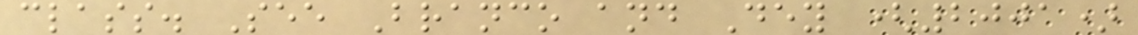class. See Branco and Dey (2001)
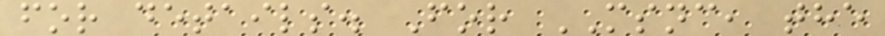for details. For MSNC, the
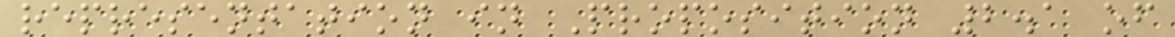representation in Proposition 2.1 of
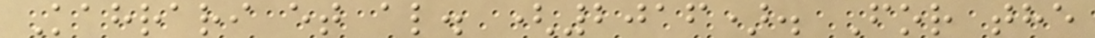Kahrari et al. (2016). For the
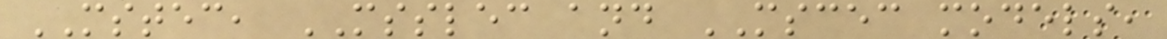MSTEC, MSSLEC and MSCEC models,
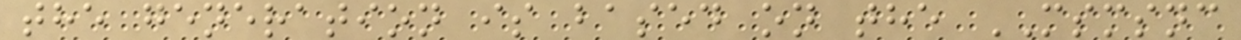the generation is based on the MSMSNC
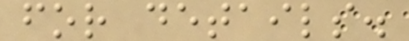for details.
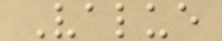Value
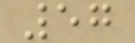57
